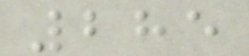285
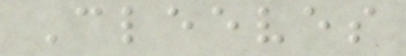Cleeves
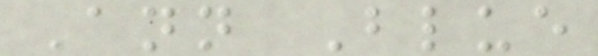Ann Blue
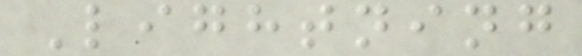Lightning
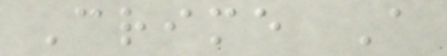Crime A
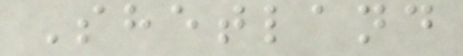Shetland
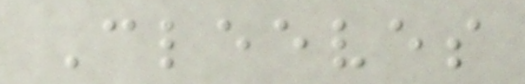Cleeves
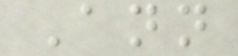Ann
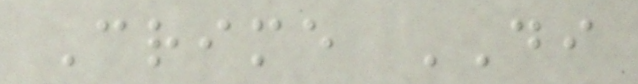Crime DI
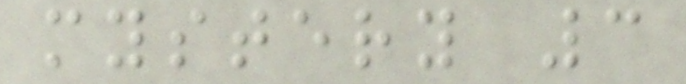mystery 3
